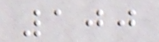100
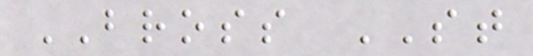BROSS ST
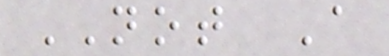NOT A
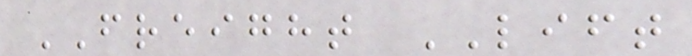FREIGHT LIFT
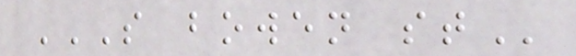S BOWEN ST
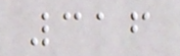316
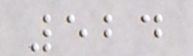524
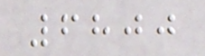6800
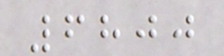6800
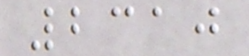2310
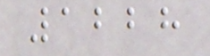1228
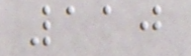110
